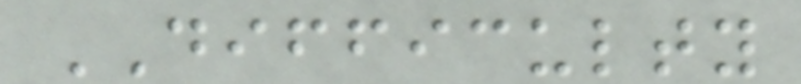DIFFICULTY
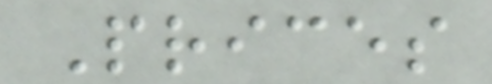Prices
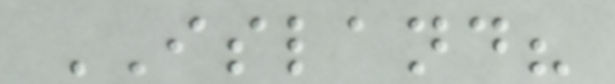ISLAND?
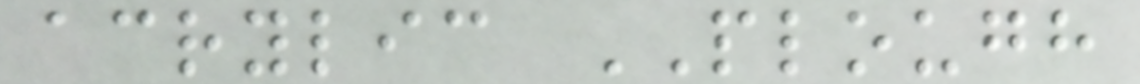acrylic PLOUGH
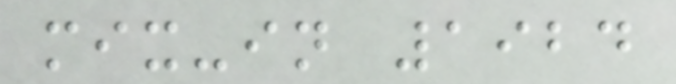mix-in 1924
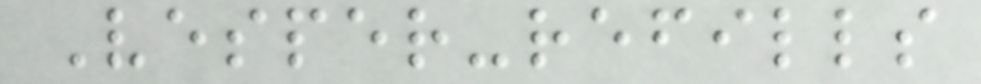Vesper-refills
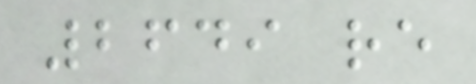2649 re
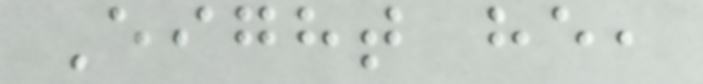Eight he,
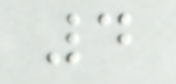4
